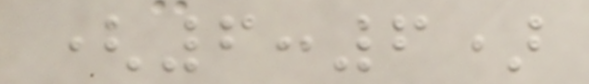(6:6)
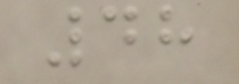48
